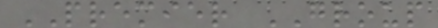PREMIER GROUP
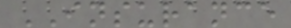INSURANCE
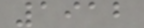1912
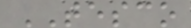TESCO
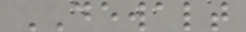DEWALT
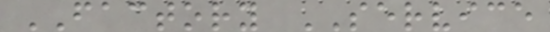FACTORY SERVICE
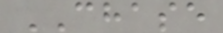CHASE
